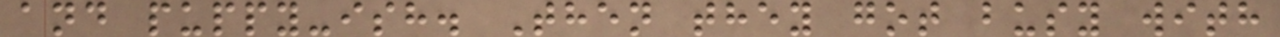and puppy-ish. Then they got busy with
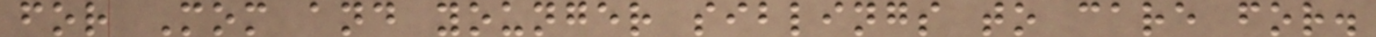for Mom and younger siblings to care for.
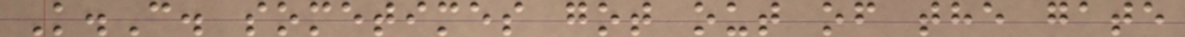K.C. sometimes got out of the gate
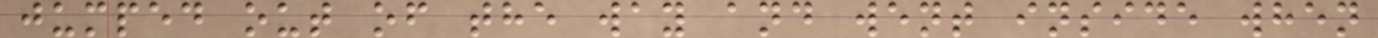jumped out of the way and went inside when
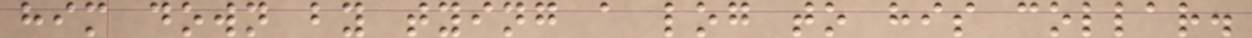him down by tying a log to his collar.
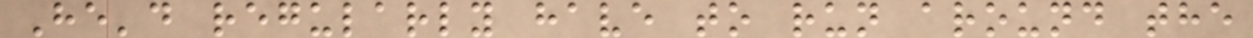He'd regularly have to run around the
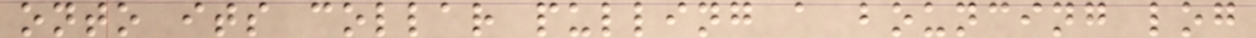onto its collar pulling a bouncing log
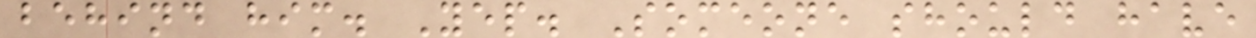behind him. Yep. Someone should have
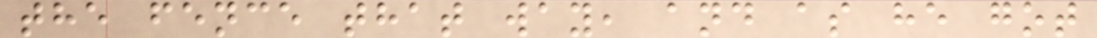the fence that way, and as he got
